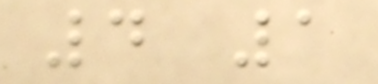4 1
